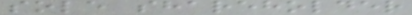sole shareholder
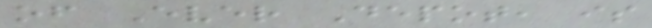of Ever Depot, is
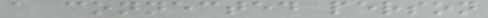a connected person
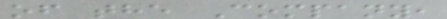of the Company,
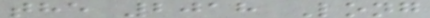the 2018 Long
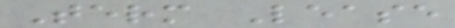Term Lease
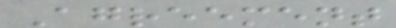Agreement
